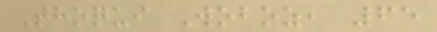Thoqui Woboz, 65
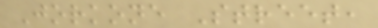Jorkone Street,
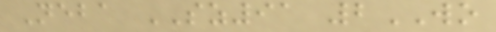Neba SZ91 2WO
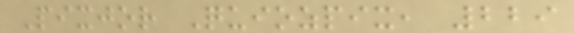Pixjor Quiozpix, 229
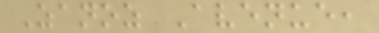Zanoz Avenue,
